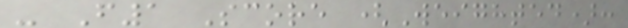- F1 Score (Weighted):
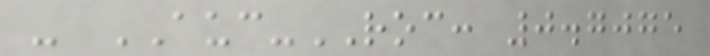- AUC-ROC: 0.7075
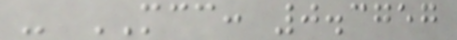- MCC: 0.3757
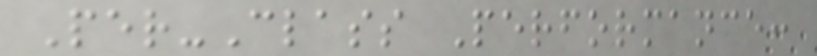Per-Class Performance:
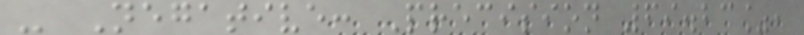- Negative: Precision 69.23%,
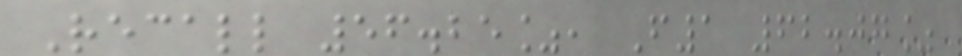Recall 56.25%, F1 62.07%
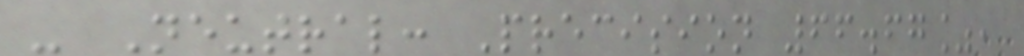- Neutral: Precision 66.67%,
